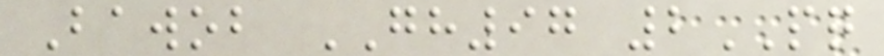Bawob GH97 2PQ
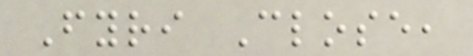Fyri Close,
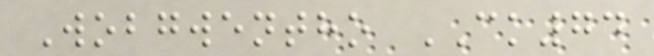Wobgwentho CK74
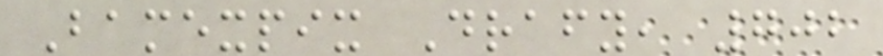Bamexpix Drafy, 702
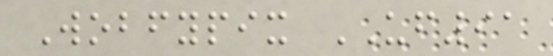Wobfypix UF91
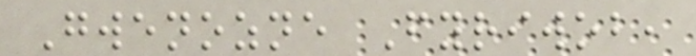Gwenozne Fyriwob,
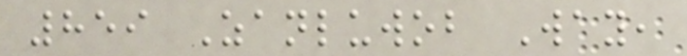859 Zanluwob Way,
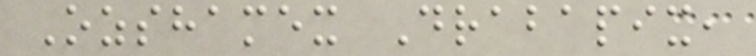Ozshamex Drabapix,
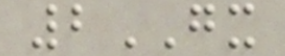2GX
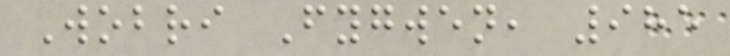Wobri Fygwen, 985
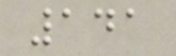141
